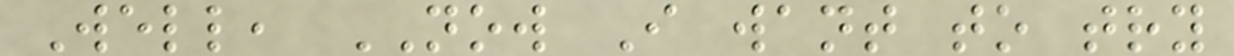Well, NOW I want to try
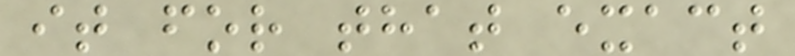it for that exact
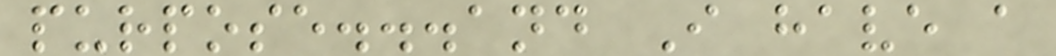purpose...and I have a
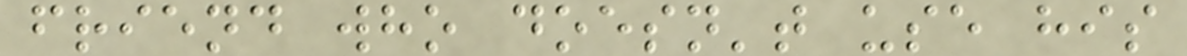friend who doesn't use his
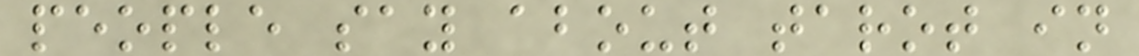people say about tarot in
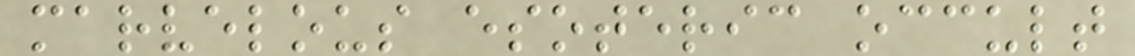marvelous esoteric occult
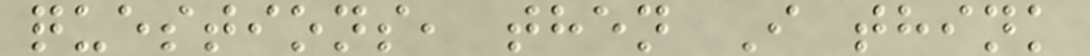questions, then I think
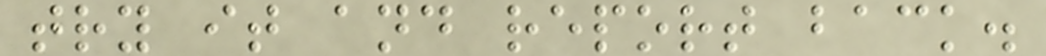try it and report back.
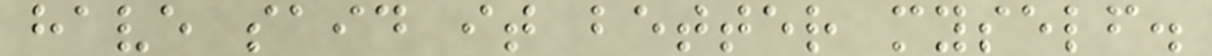have said it better myself.
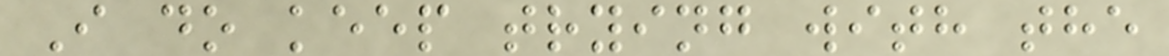I do keep trying with the
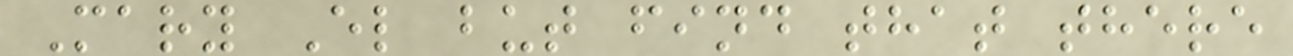Mary El but find that there
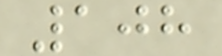108
